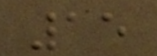15
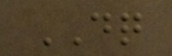DQ
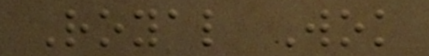Royal Wok
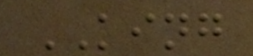KING
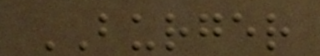BURGER
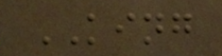KING
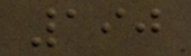190
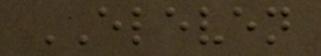ELEVEN
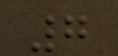7
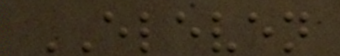ELEVEN
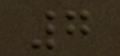7
